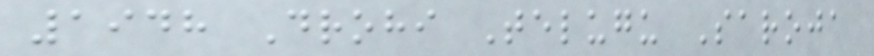1948 Drohi Telugu Saroja
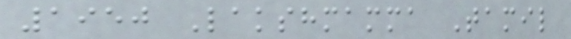1950 Lakshmamma Tamil
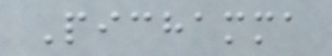Pichamma
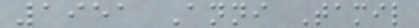1951 Anni Tamil
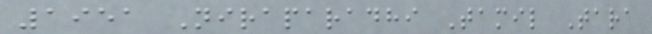1951 Niraparadhi Tamil Tara
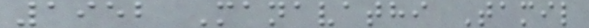1952 Manavathi Tamil
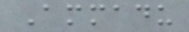Ammadu
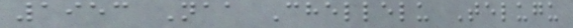1953 Naa Chellelu Telugu
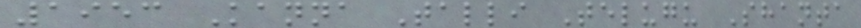1953 Kanna Talli Telugu Shanta
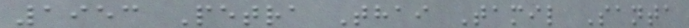1953 Petra Thai Tamil Santa
